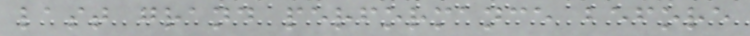last grand performance before
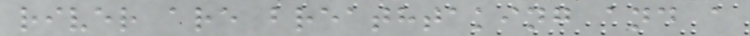river are breathtaking and a
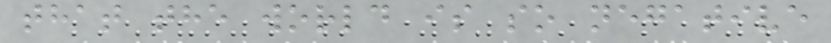that the world is so negative
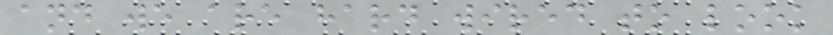and we are hard wired to look
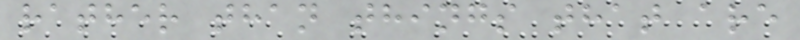rather than things that are
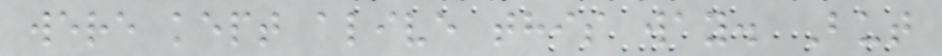were kept alive this way. But
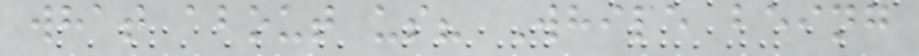what about us? While being
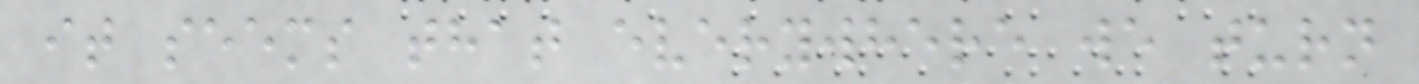it seems that everywhere we turn
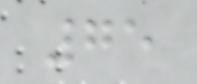75
